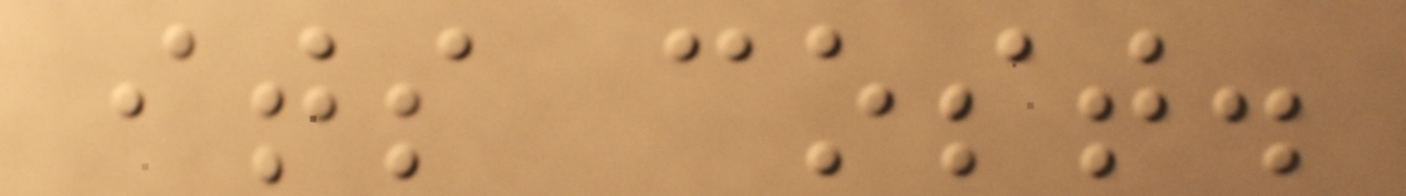its cost.
